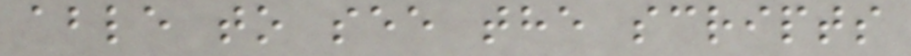able to see the scripts
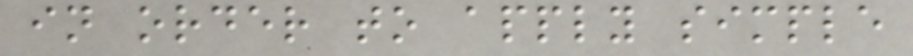in order to apply simple
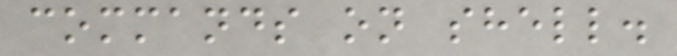commands on shell.
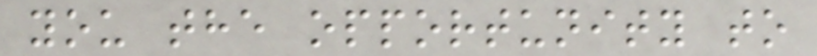you the opportunity to
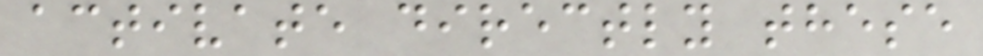activate directly these
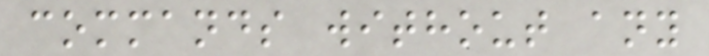commands without any
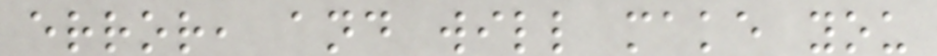error, and will make you
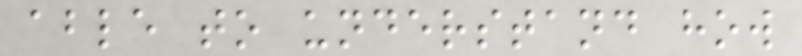able to understand how
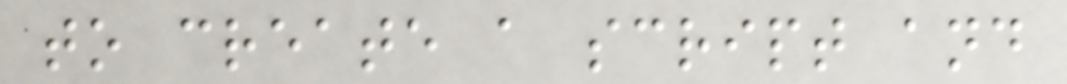to create a script and
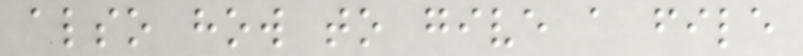also how to give a file
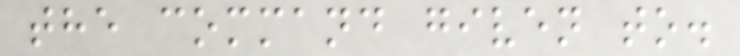the command given to.
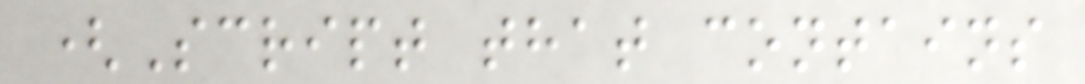(Script that contains
